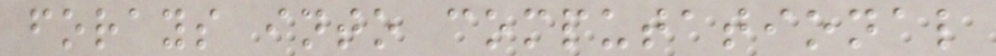forays into computational
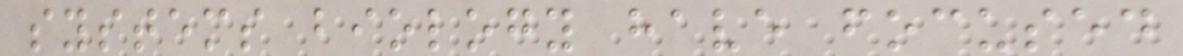systems biology have focused
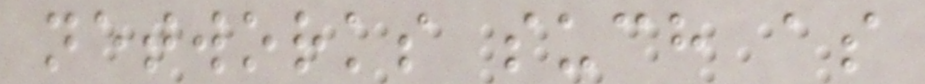networks such as
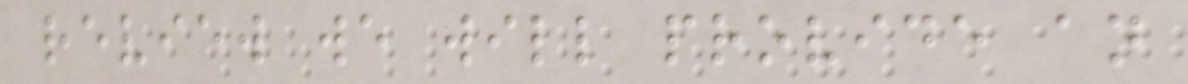review we will provide an
